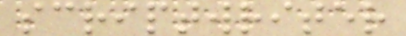scriptwriter
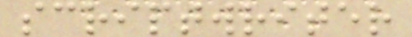scriptwriter
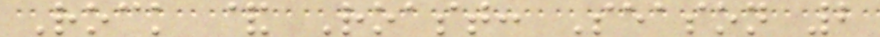Rock & Roast: Season 2
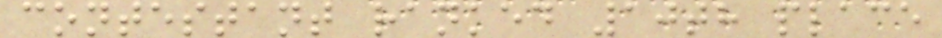contestant ranked 10th place
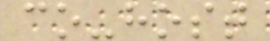co-host
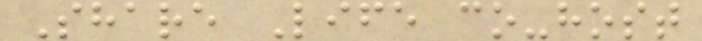Share Life co-host
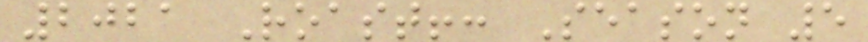2021 Roast!: Season 5
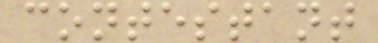contestant
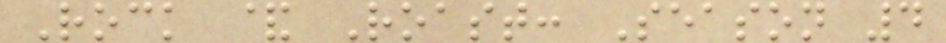Rock & Roast: Season 4
